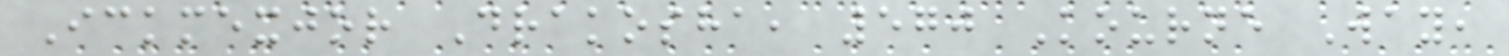Ickmexjor Drakosha, 570 Kourne Way,
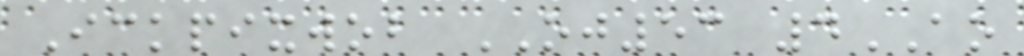Ickpixwob OJ53 4AO
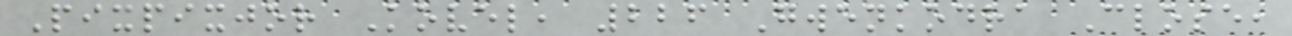Pixpixjor Kovel, 226 Gwenkodra Close,
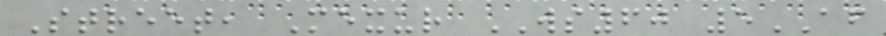Street, Mexur WS60 5AF
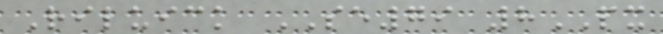Riluick SE79 8PX
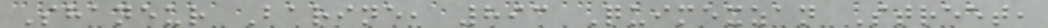Shaneur Barine, 893 Quimexzan Street,
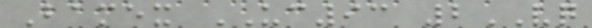Bamex UC93 2VQ
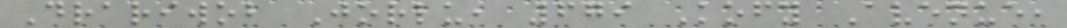Drariwob Jorlu, 679 Kofy Avenue,
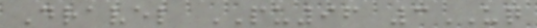Dravel PU96 3UQ
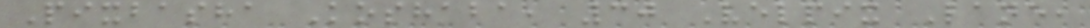Pixbasha Koshaba, 30 Velpix Lane,
